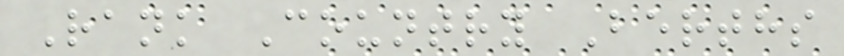Rank Country Berths
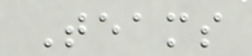Teams
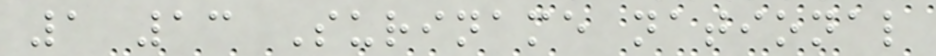1 13 Suriname national
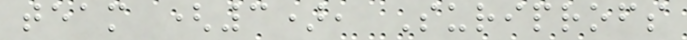team (3), Suriprofs
